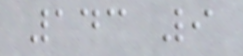143 9
